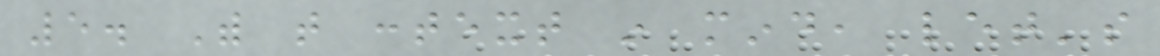5. With that context in mind, let's
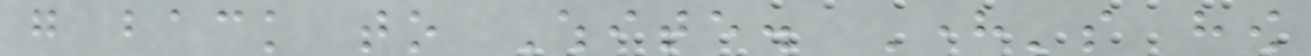go back to White. Here's how
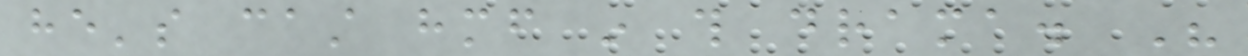he's cast himself in this drama. His
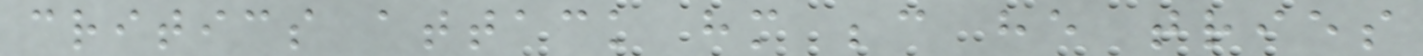critics attack him because he tries
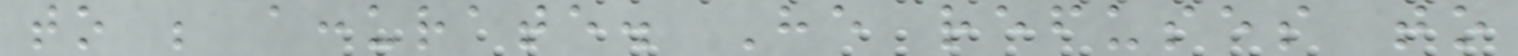to be accurate. He refuses to
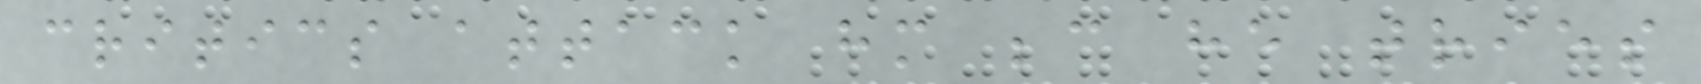critics attack him because he tries
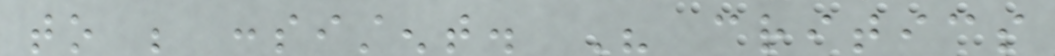to be consistent. His critics
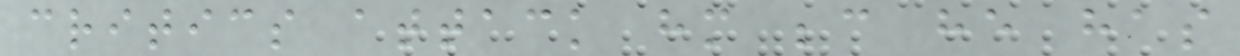critics attack him because he has
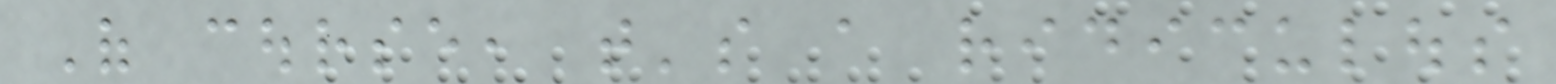Of course, that's a ridiculous
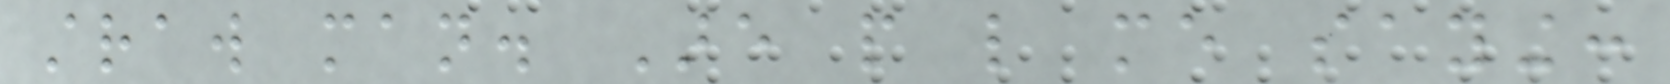straw man. Are people like me saying:
